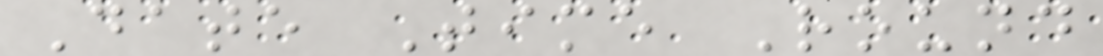Date Time Round
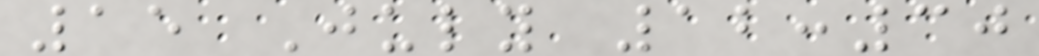15 July 12:30
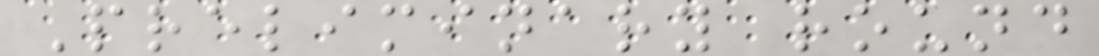Preliminary round
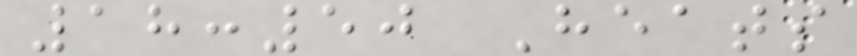18:50 Heats
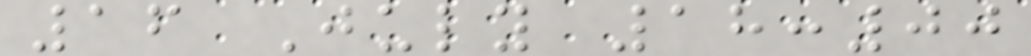16 July 18:00
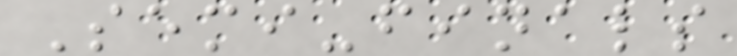Semi-finals
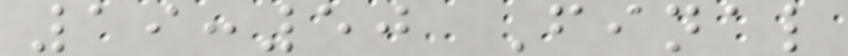19:50 Final
